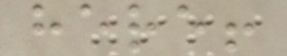here!
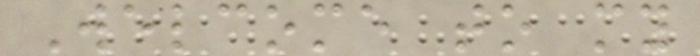Welcome to my
